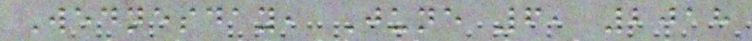Wednesday, June 6, 2018
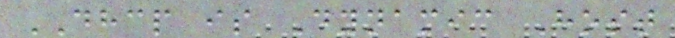DHCP is Dynamic Host
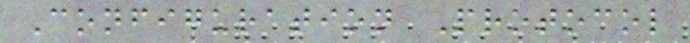Configuration Protocol
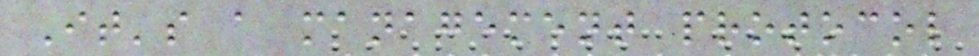It's a management protocol
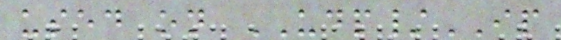used on UDP/IP
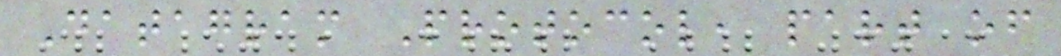Datagram Protocol, part of
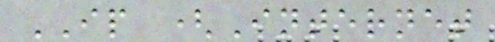IP (Internet
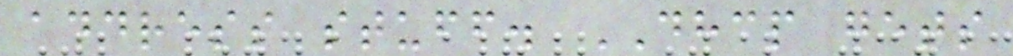address stuff. DHCP gets
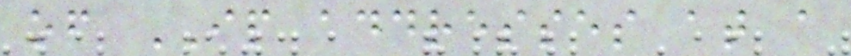of IP addresses at a
